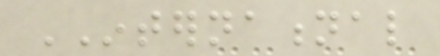INTERNATIONAL
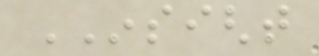INSIGHT
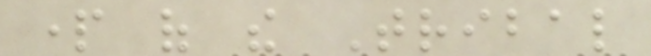part of the Tribal
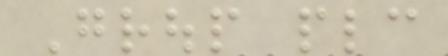Group plc
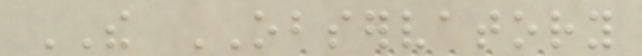THE OBSERVATORY
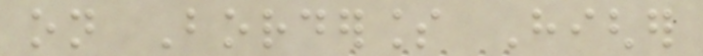on Borderless Higher
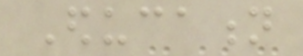Education
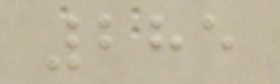285
